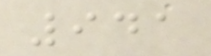941
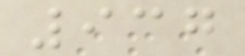937
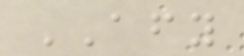AFY
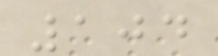104
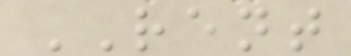RENT
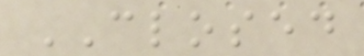CLOSED
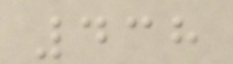438
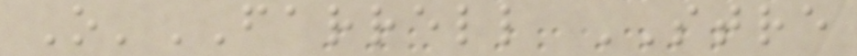O'FARRELL STRE
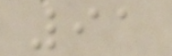91
